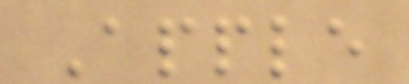Apple
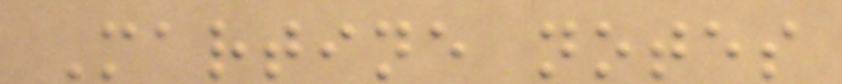Martine notes
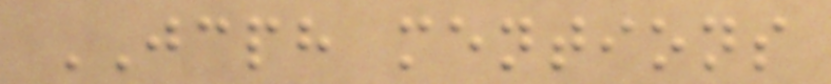JCPH mentions
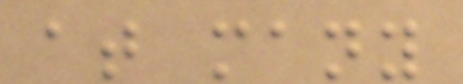at many
